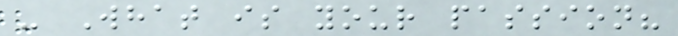- What is your passion?
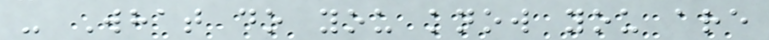- What do you know you are
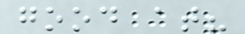good at?
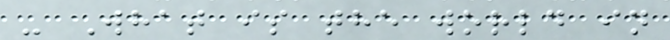- What is the world in
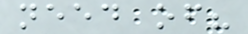need of?
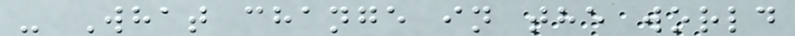- What change in the world
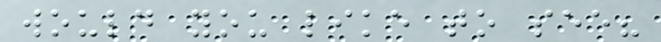would you like to see?
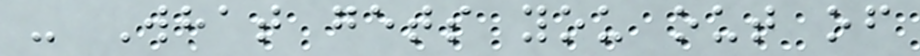- What gets you out of
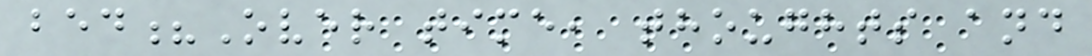bed?Over time, thoughts and
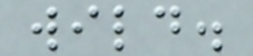wild.
